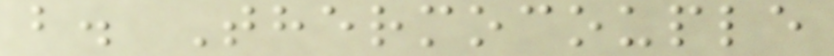b. Thermocouple
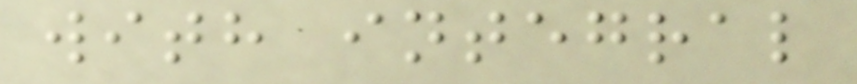with integral
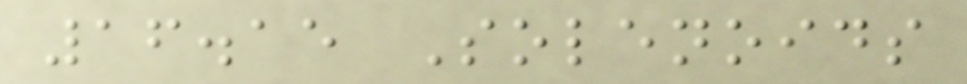16.15 Solenoids
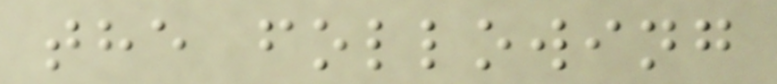the following
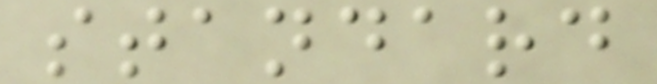standard
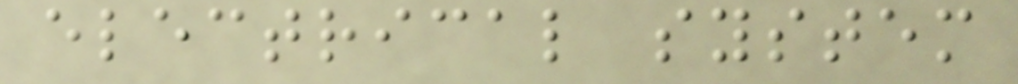electrical system
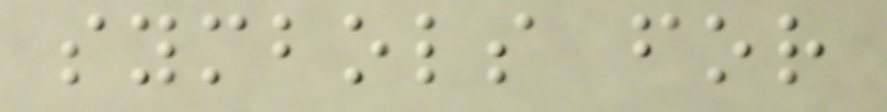symbols for
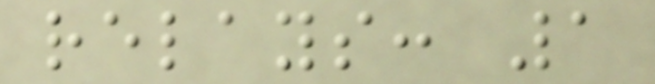relays: 1
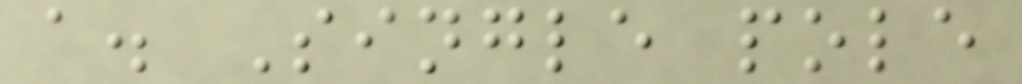a. Single pole
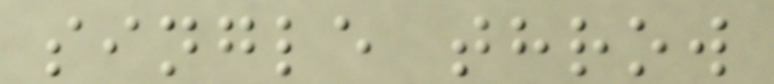single throw
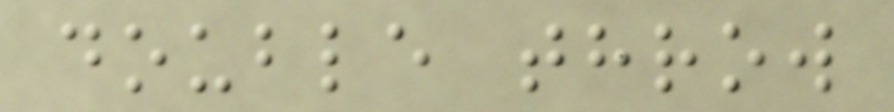double throw
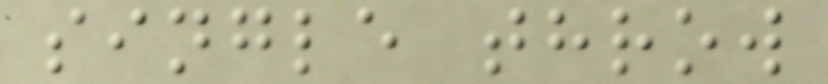single throw
